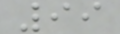99
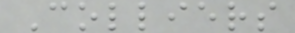Colliers
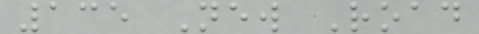135 New Road
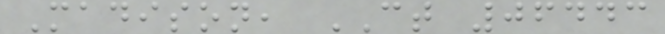Madison, CT 06443
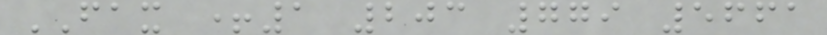FAX +1 203 779 5661
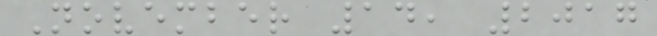November 14, 2017
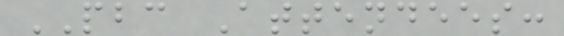PBC Attendees:
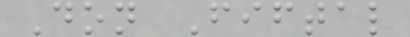Don Fiftal
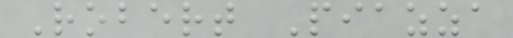Robert Piazza
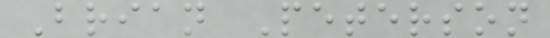Brian Peterson
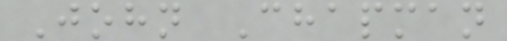John Chapman
